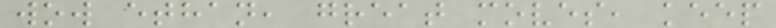wow ethan, great moves, keep
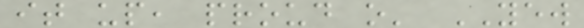it up, proud o' YEW
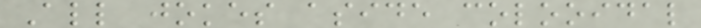All jokes aside colooidal
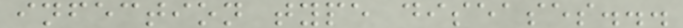infection type diseases...
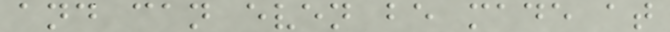and can even be made at
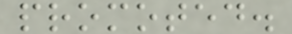promoted.
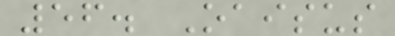56. Oaisus
